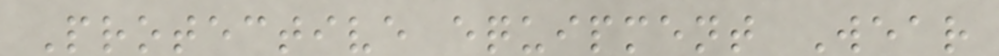Protective equipment Wear
